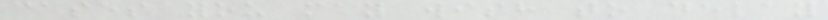cases you may wish to delay
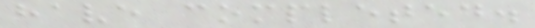have completed.
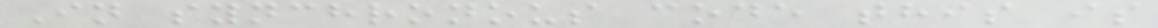In synchronous code this is
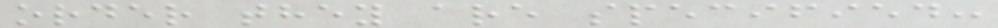order they are specified:
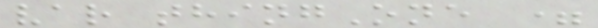var thingOne =
